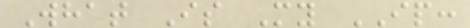What Is My IP:
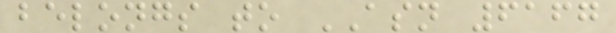belongs to ASN 6167
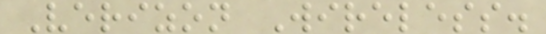Verizon Wireless.
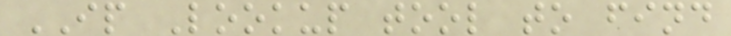IP Lookup tool to find
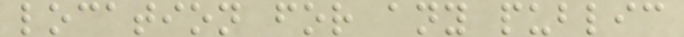location for any public
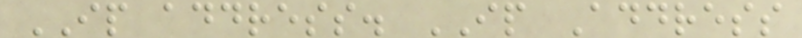IP address. IP Address
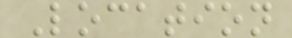Location
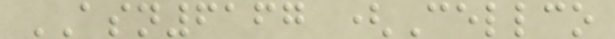ASN6167 (Cellco
